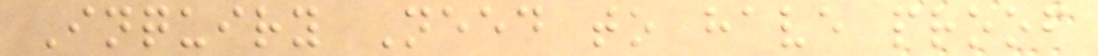Inquiry Need to have proof
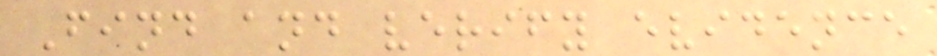Find and verify evidence
